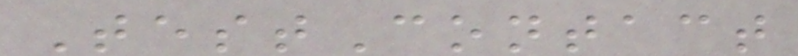TestContact
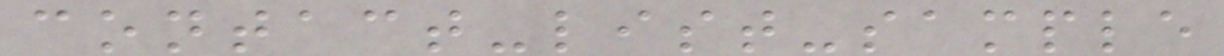contact-list-sample
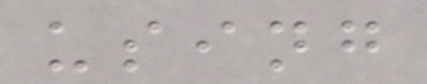using
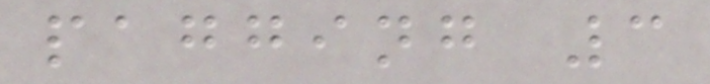pagging 3
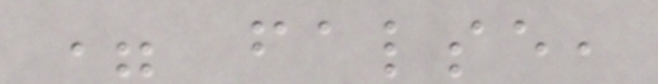= false,
